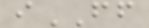iFF
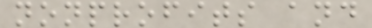nonprofits and
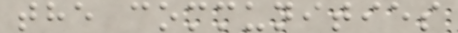the communities
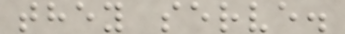they serve.
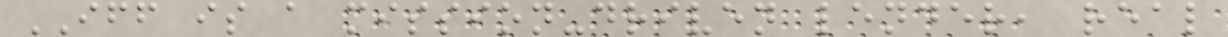IFF is a mission-driven lender, real
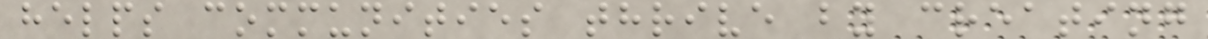helps communities thrive by creating
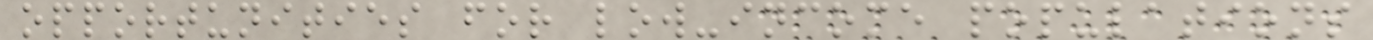opportunities for low-income populations
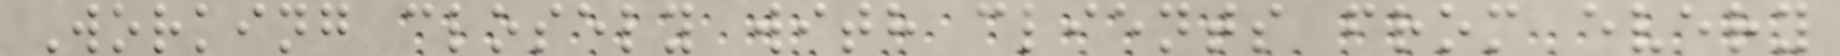Working closely with clients from every
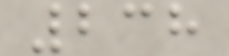238
